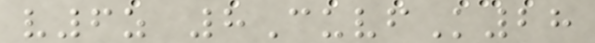v6z 8CuvfK28
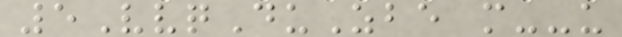5VvqDuZbe m--u
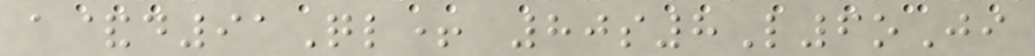a&d91Ql+ 80s8L6oJi
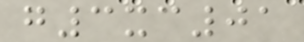g3xc01
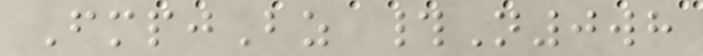FmpjBz #N0wh
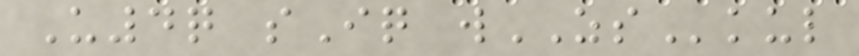U4q sIq wZSkul
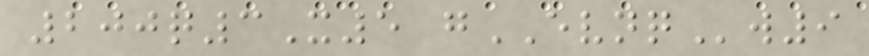200q3X5 gEVNQw9
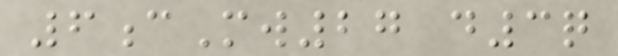6cMw27 d3q
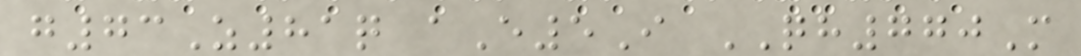g73Z81q aE5I QH770M
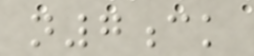n7ck
